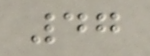47
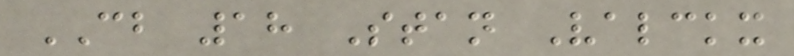CB 18 Stan Valckx
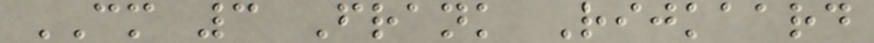CM 3 Frank Rijkaard
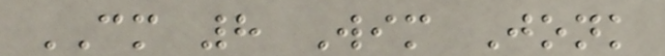CM 8 Wim Jonk
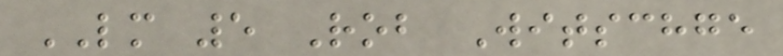LM 5 Rob Witschge
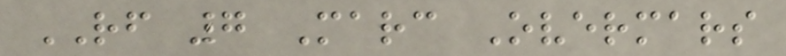RF 7 Marc Overmars
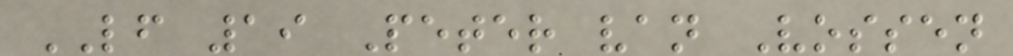LF 19 Peter van Vossen
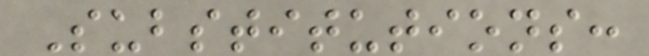Substitutions:
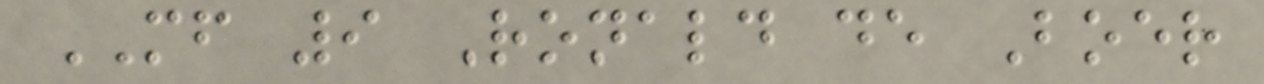MF 9 Ronald de Boer
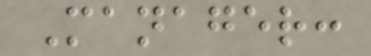Manager:
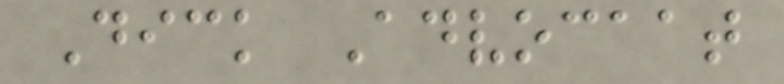Dick Advocaat
